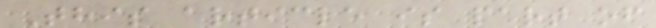This article is part of
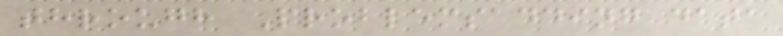through Problemsadding data
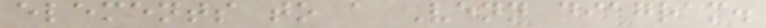elements to a Venn diagram.
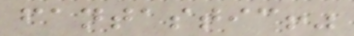fantastic!"
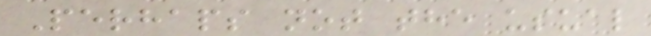Perhaps not the usual
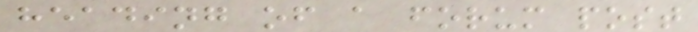heading of a forum post
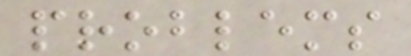problems
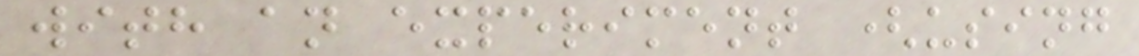with an experiment (using
